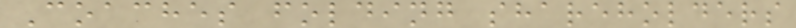Coaches folding shareholders
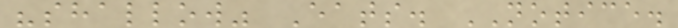"shallow" Eats. NOTICE.
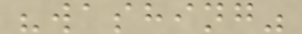"washing"
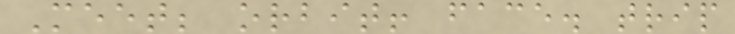Meet; orbit! face. trip
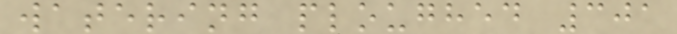watering ploughed 301
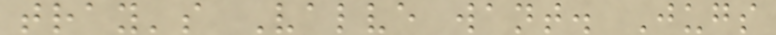tray's Valve want. Jugs
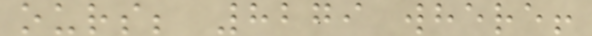ours; 8279 where!
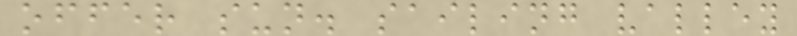offer sun. sailing valley
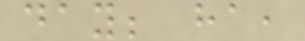day; ha,
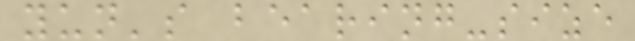yun's bearing-size
